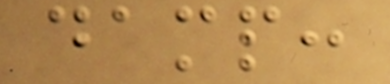damp:
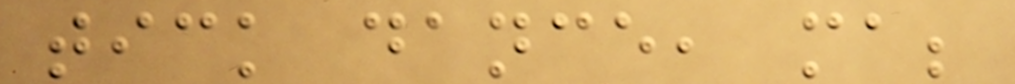tick dance, ma;
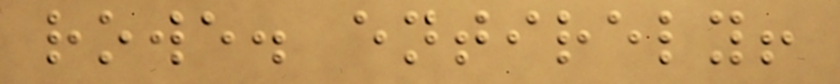rowe. entirely!
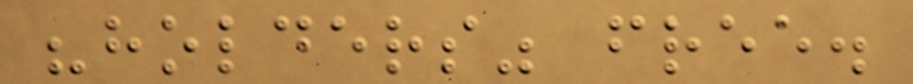"holders" free.
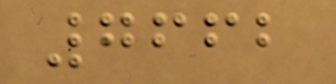7662
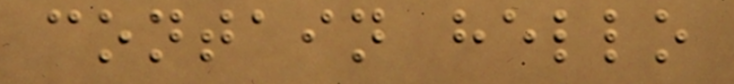contain hello
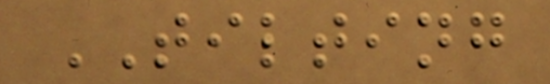TILTING
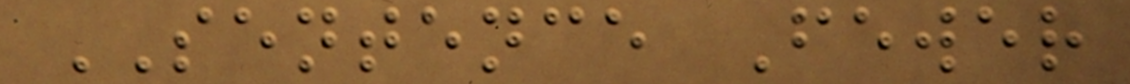SENTENCE Fewer
